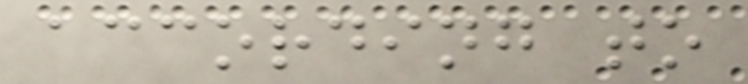according to
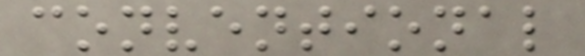conventional
